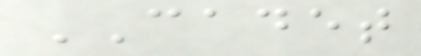CADET
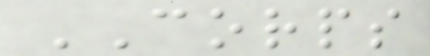CORPS
